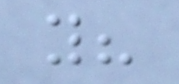you?
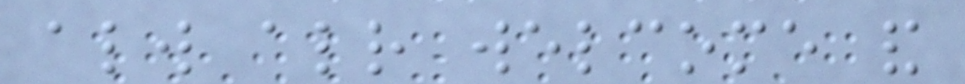always already welcome and
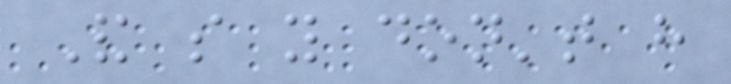And so you don't have
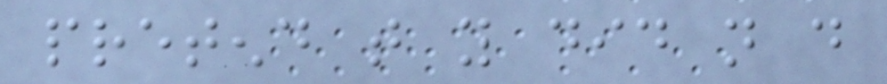pretend that you did not do
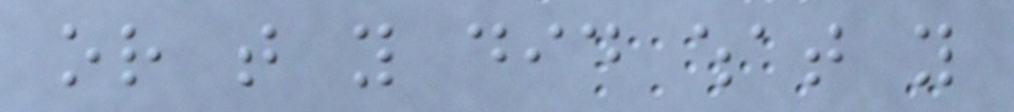or that you did what you
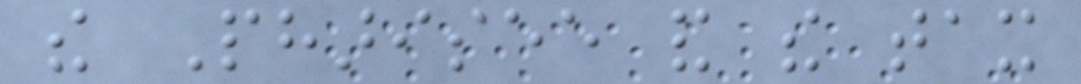the Pharisee and the tax
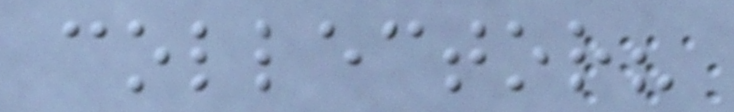collector?
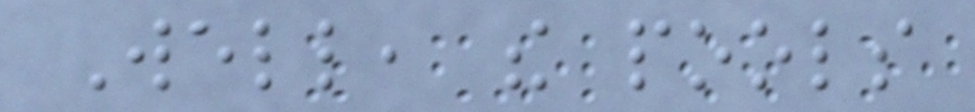Well, the pools
